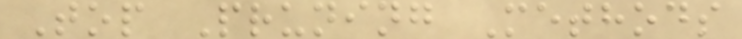Top Pruning Methods
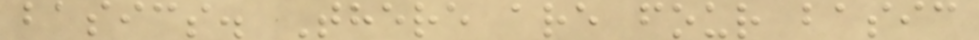basics. There are four basic
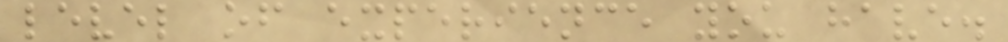level of experience you have.
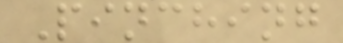Pinching
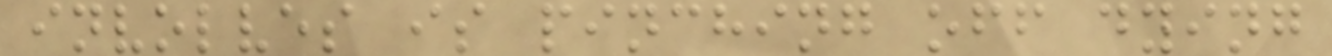involves is pinching off dying
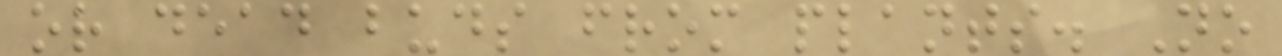or dead buds from plants. No
